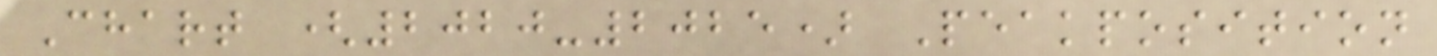Chart (2020-2025) Peakposition
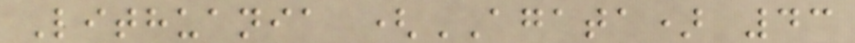Lithuania (AGATA) 43
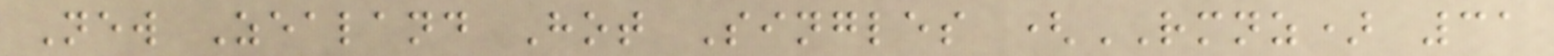New Zealand Hot Singles (RMNZ) 31
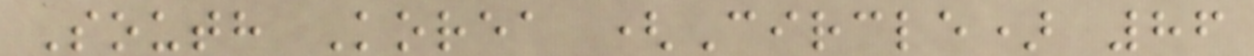South Korea (Circle) 86
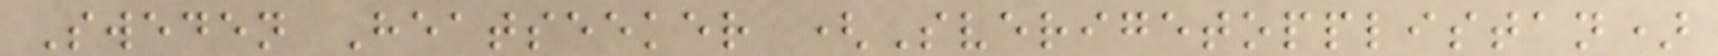Sweden Heatseeker (Sverigetopplistan)
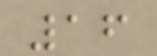16
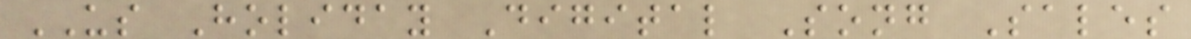US Holiday Digital Song Sales
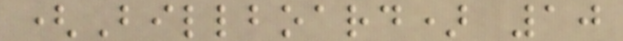(Billboard) 10
